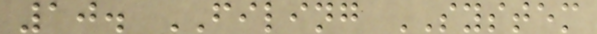10. FILING SYSTEM
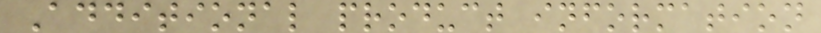Additional product information
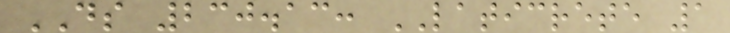DS 230.13: LATICRETE 1
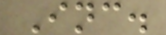Inc.
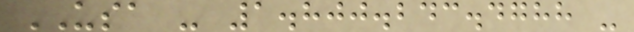USA - 1.800.243.4788 -
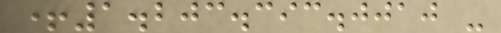+1.203.393.0010 -
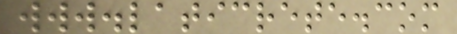www.laticrete.com
